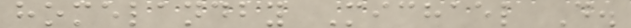homelandby Michael D.
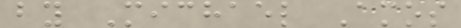by Michael Amos
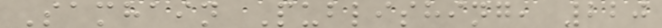Samhain Publishing, 220
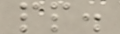pp.
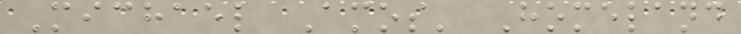Michael Amos' Homeland
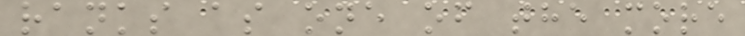ranks as one of the more
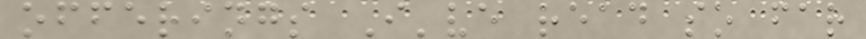offerings I've read so far
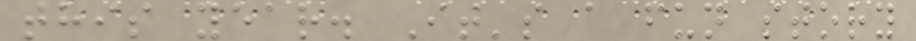this year. It's a fun story
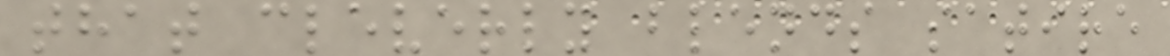that cleverly blends satire
